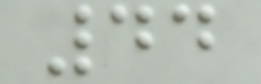44
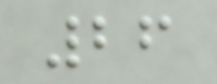26
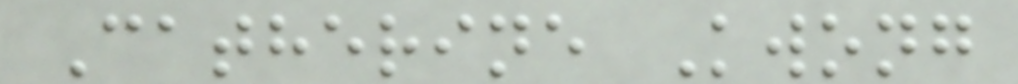Catherine Kwong
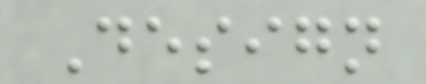Design
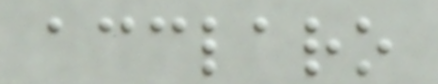acclaro
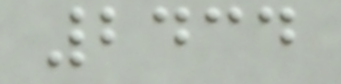2434
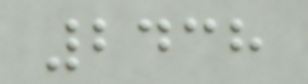2438
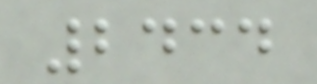2434
